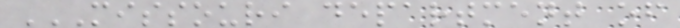MISSOURI DEPARTMENT OF
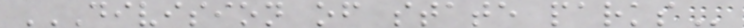DIVISION OF STATE PARKS
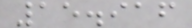15.916
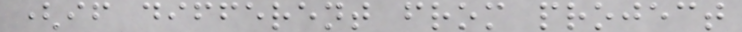(if different from project
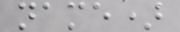name)
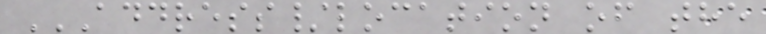ADDRESS/LOCATION OF THE
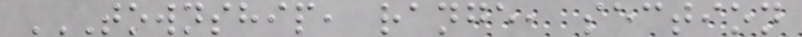TOWNSHIP, RANGE, SECTION
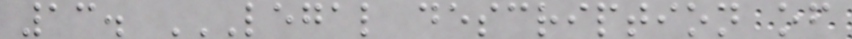13. LEGAL DESCRIPTION OF
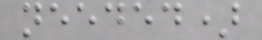needed)
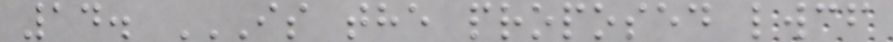14. IS THE PROPOSED LWCF
